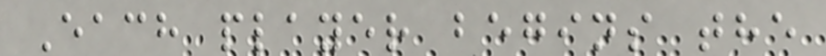Each player begins the
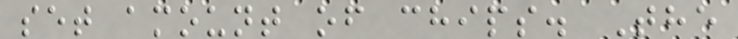set amount of chips. The
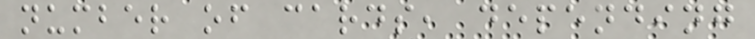number of cards, depending
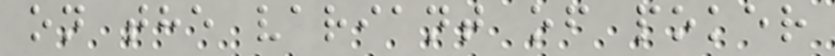on the variant of poker
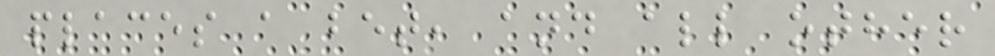places a bet, and all other
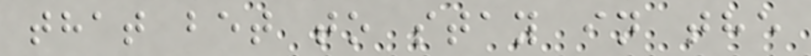that bet to stay in the
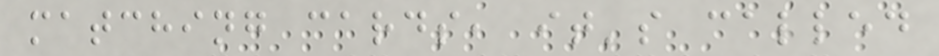matching cards, it's called
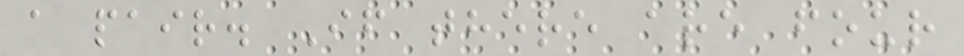a pair. If there are four
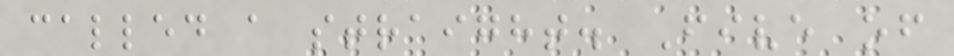called a straight. Five of
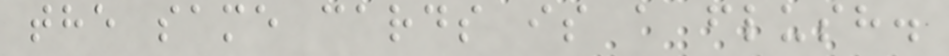the same cards is a flush.
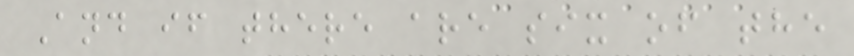And if there are six of the
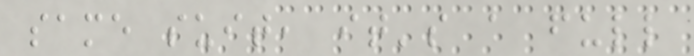same suit, it's a full
